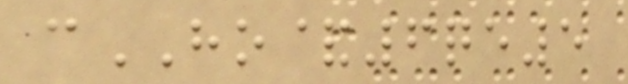cHO&6qe5
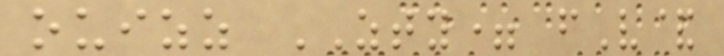ouizz ZTY= fV&
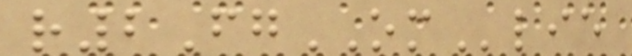r2FgOMlie
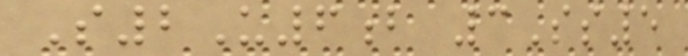S2U6b 3Ss5
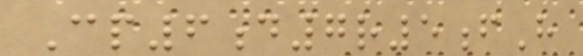Cp6d7r5fH
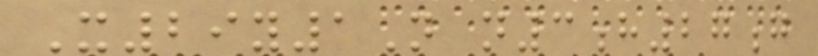X29y1N n3h27g
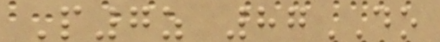P7z 87DO
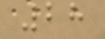28
